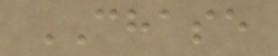CHASE
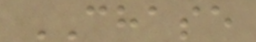CHASE
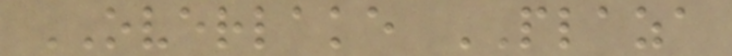OVERLAKE PLAZA
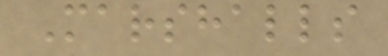Marshalls
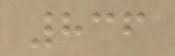836
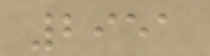2951
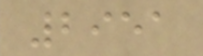2951
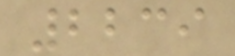2239
